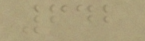642
